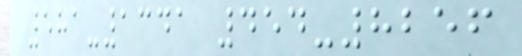581-1341 454-8256
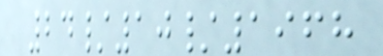24/10/1968
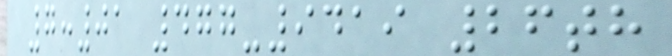7:01 477-9419 26th
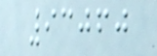93060
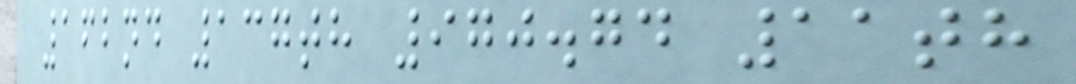162nd 137th 970.74 11th
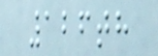126th
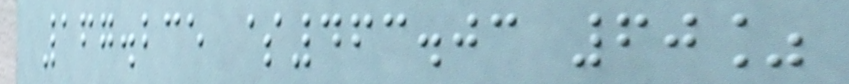167.235 $463.03 60%
